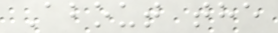About the
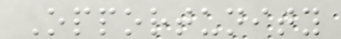Opportunity
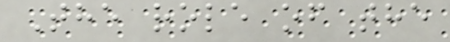The role of the
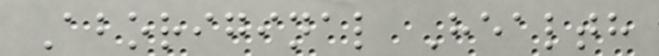Aboriginal Health
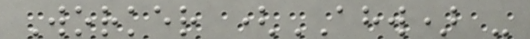Worker (AHW) -
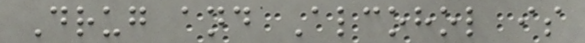Drug and Alcohol is
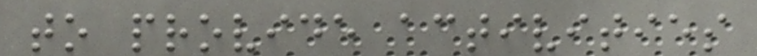to provide activities
